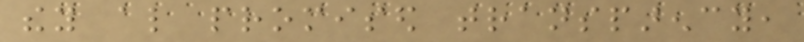they also promised transparency,
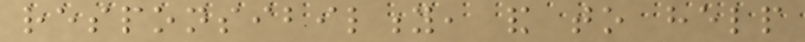responsibility, and to help
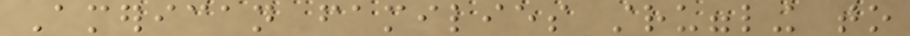American families struggling to
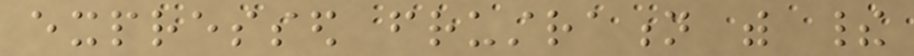expressed frustration with their
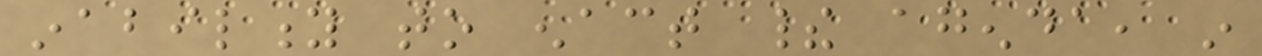inability to enact their agenda, in
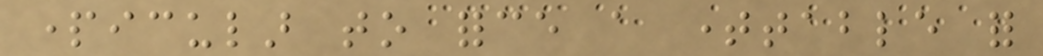particular to force a timetable for
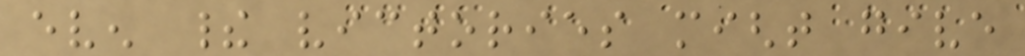even their victories might give
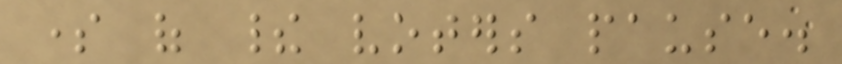some of their voters pause.
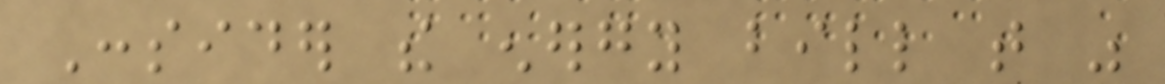Consider the energy bill that was
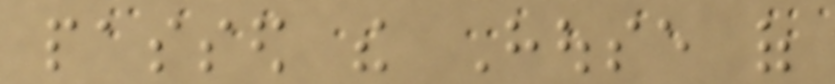passed the House of
